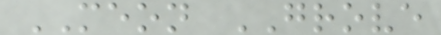MEON GROVE
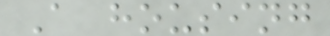A housing
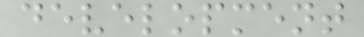development
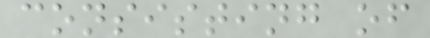consisting of
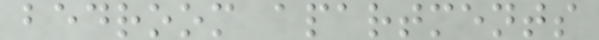bedroom apartments
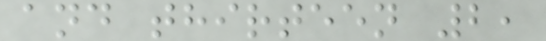and thirteen 2,
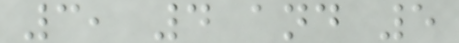3, 4 and 5
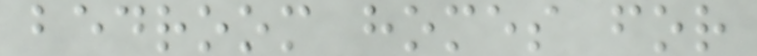bedroom homes for
